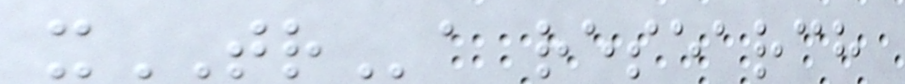xTRa research
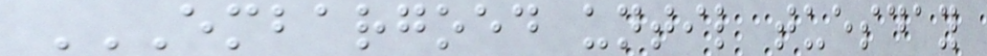EMBARGOED UNTIL TUESDAY
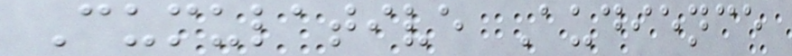Cumulative Audience
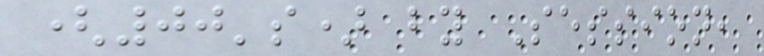(00's) by Session,
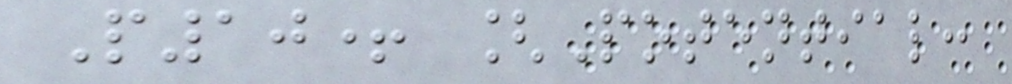P10+ [Potential:
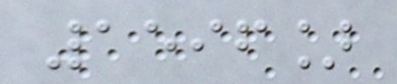1596]
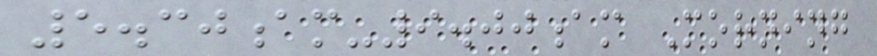5.30am-9.00am Morning
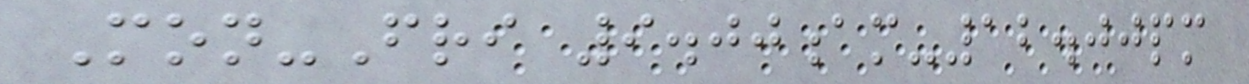Mon-Fri 9.00am-12.00pm
